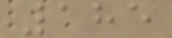185
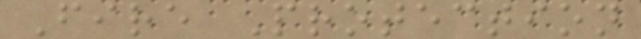Fire Protection
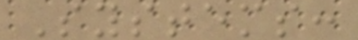Systems:
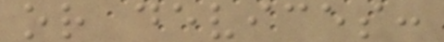or devices:
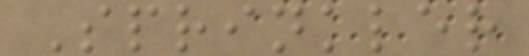Sprinkler
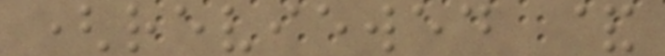(reviewed &
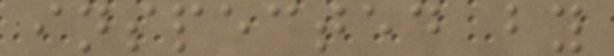inspected by
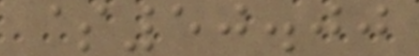$50.00
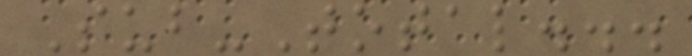Sub-Total...
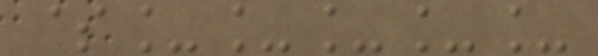$_____
